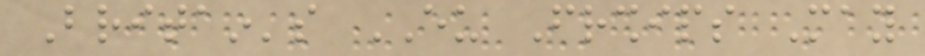Britain's EU Friendships May
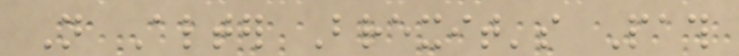Not Alter Brexit's Path
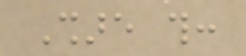Share this:
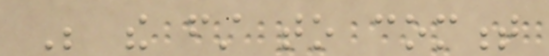Be the first to comment
